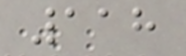118
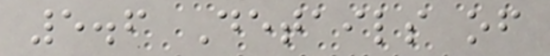5.6 Details of
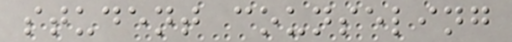student counseling
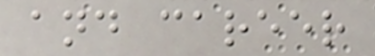and career
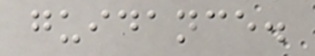guidance.
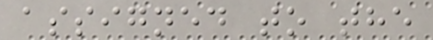assigned to the
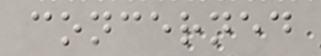concerned
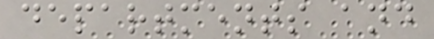departments and
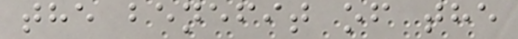the benefit of the
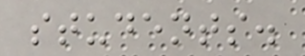students.
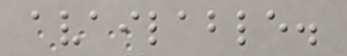available.
